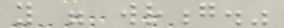you were wrong."
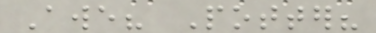Awe? Potter?
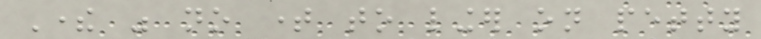There was no time to linger on petty
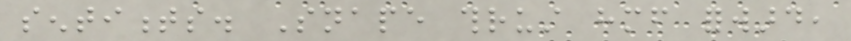sentiments. Snape thrust himself forward,
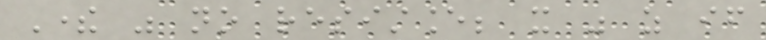There was no resistance; it was as if
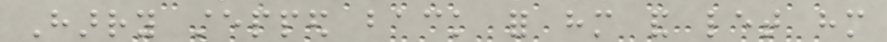Harry stepped back for him and let him
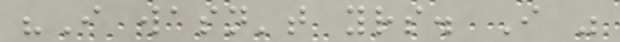"I wasn't yours. I was
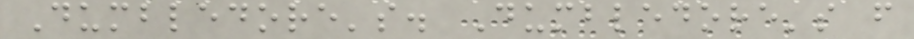Dumbledore's. Dumbledore's from
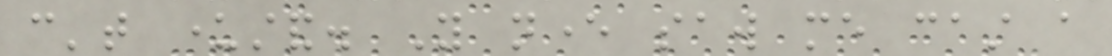can't understand. You never saw me cast a
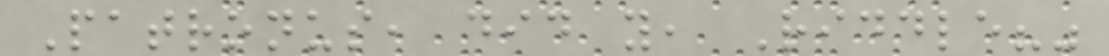Patronus, did you, Riddle?"
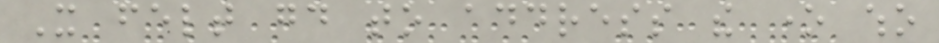It felt good to address the one who
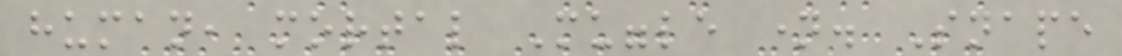human, mortal Muggle name. Snape
